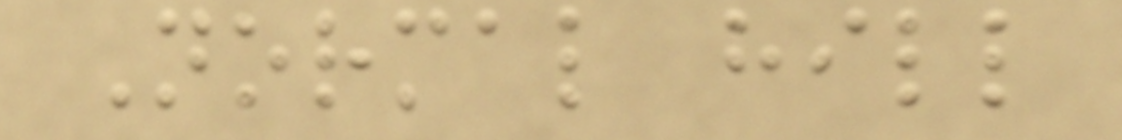Normal hill
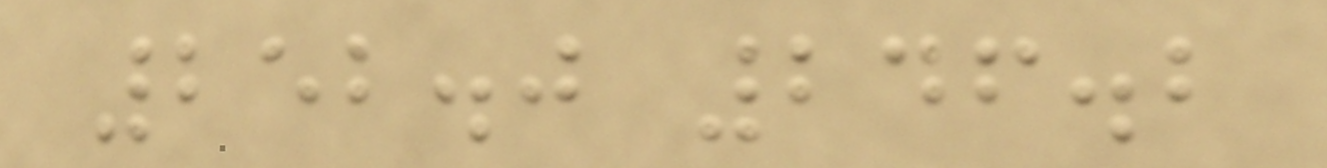252.0 246.2
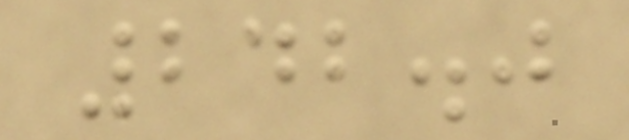242.0
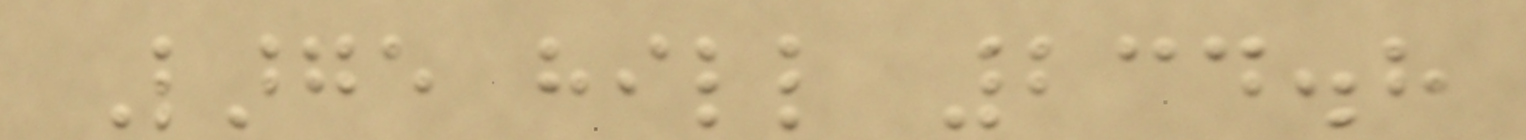Large hill 234.8
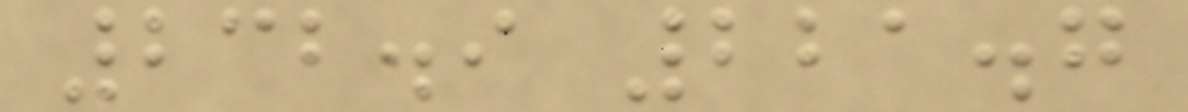232.9 221.7
